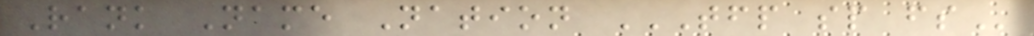Rank Name Nation TFP SP FS
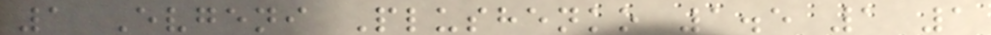1 Evgeni Plushenko 1.5 1 1
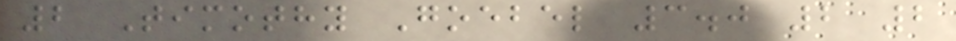2 Timothy Goebel 3.0 2 2
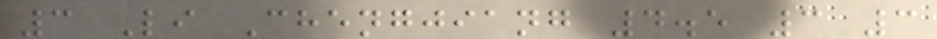3 Li Chengjiang 4.5 3 3
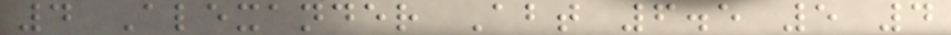4 Alexander Abt 6.5 5 4
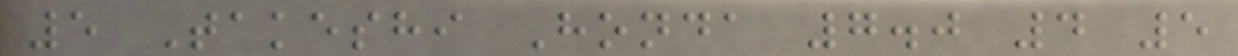5 Takeshi Honda 7.0 4 5
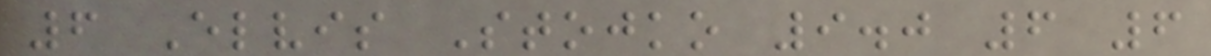6 Elvis Stojko 9.0 6 6
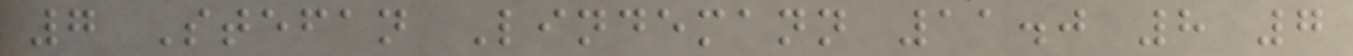7 Stefan Lindemann 11.0 8 7
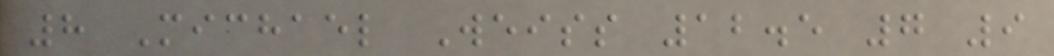8 Michael Weiss 12.5 7 9
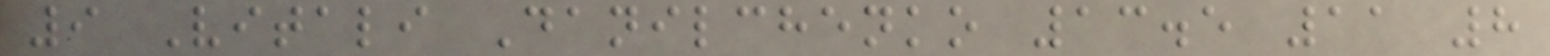9 Vitali Danilchenko 13.5 11 8
